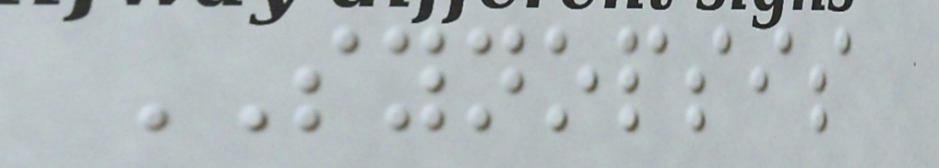SYNOPSIS
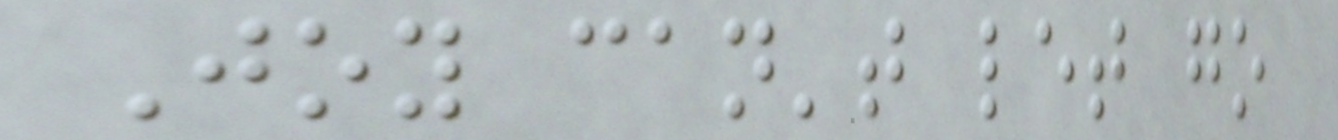Joy can't let go
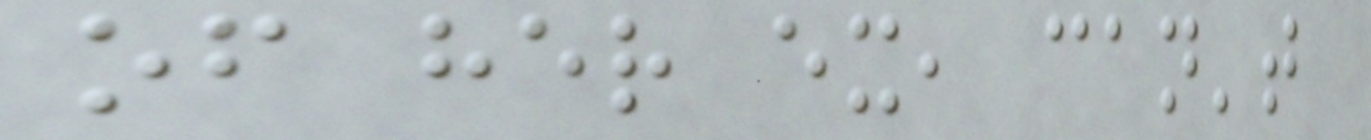of her ex, can't
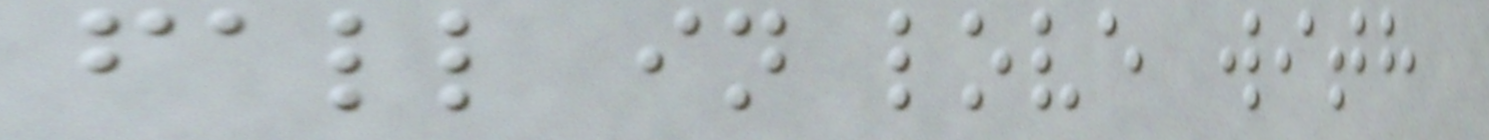fall in love with
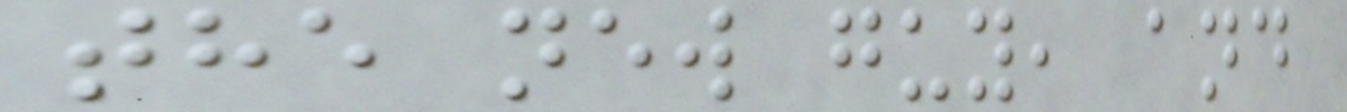the new guy, and
